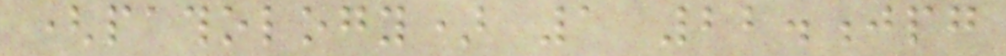(pathology) 1 22.jpg
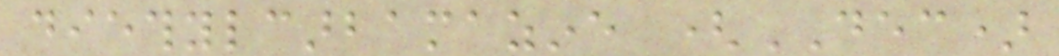diethylcarbamazine (DEC)
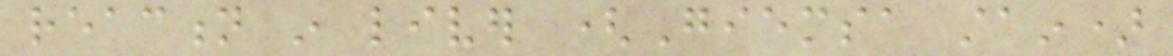reaction in liver (Giemsa stain)
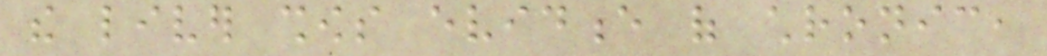the liver shows evidence of chronic,
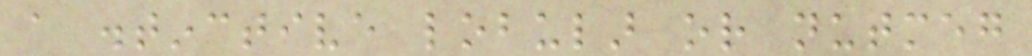a distinctive lobular or nutmeg
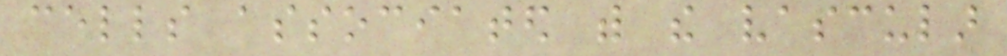cells associated with the vascular
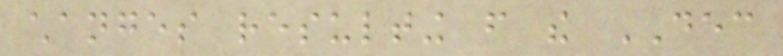changes resulting from the DEC
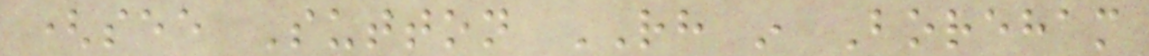(see Sutton RH in Boreham
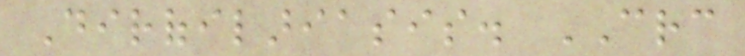Dirofilariasis. CRC
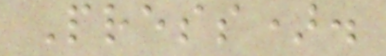Press).
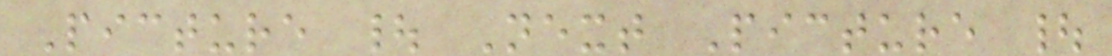Picture | Next Picture |
